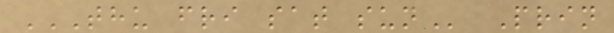THU FRI SAT SUN Prin
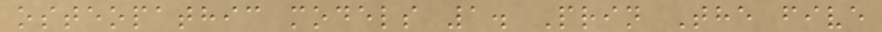osteopathic models 1. Prin The five
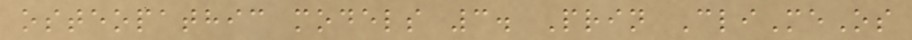osteopathic models 3. Prin CliMeOs
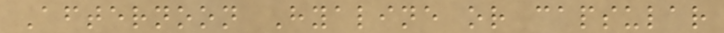Afternoon Hyaline or capsular
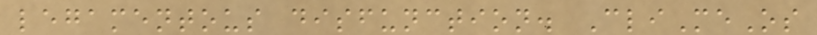legamentous disfunction. CliMeOs
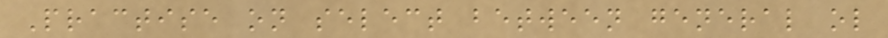Practise on select between general ol
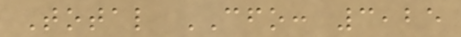Total CFO: 3,25
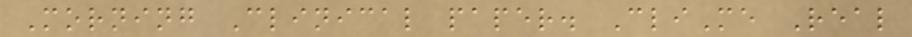Morning Clinical paper. CliMe Real
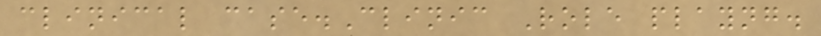clinical case.Clinic Role playng.
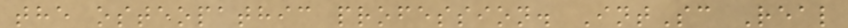the osteopathic profession. IntSc Real
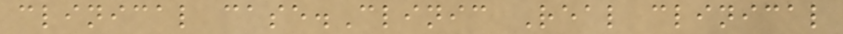clinical case.Clinic Real clinical
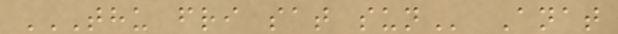THU FRI SAT SUN Anat
